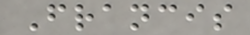Francis
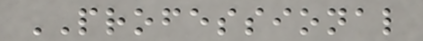PROFESSIONAL
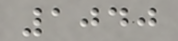1040
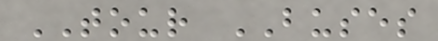TOUR BUSES
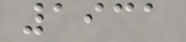1931
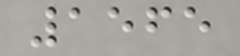1565
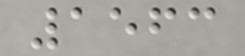1563
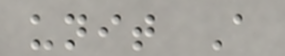unit A
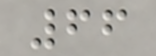66
